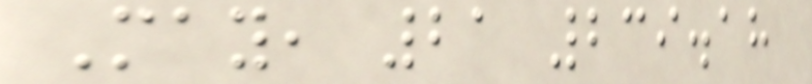May, 21 239.18
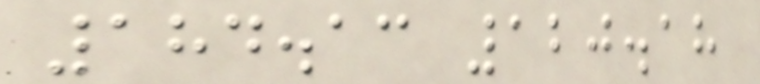184.13 120.18
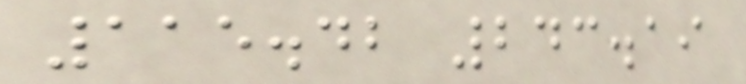115.42 243.19
